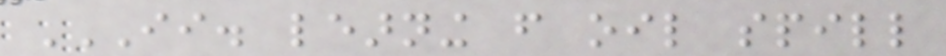II. LEARNING FROM OIL SPILL
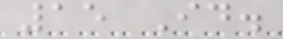15 Id.
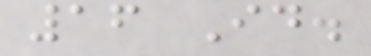16 Id.
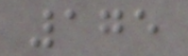175
